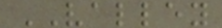VALLEY
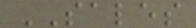SALES
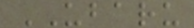UBARU
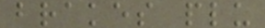brakes plu
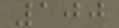100
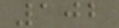102
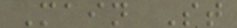Main St
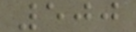500
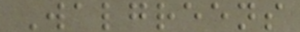Walgreens
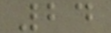24
